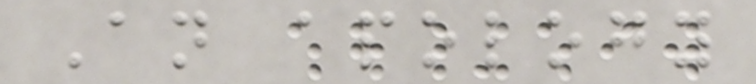An apology
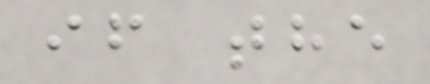if the
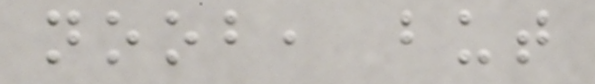noob, but
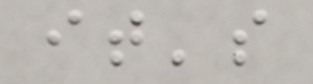it's
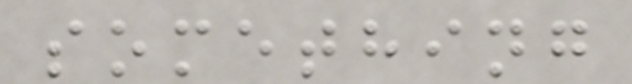something
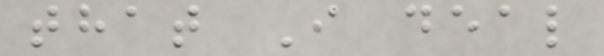that I deal
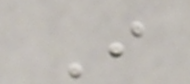I
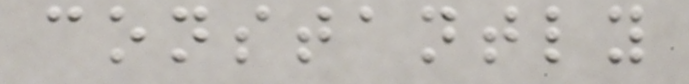constantly
